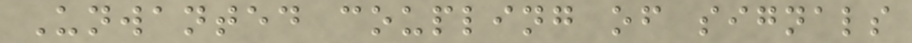Unwanted coupling of signals
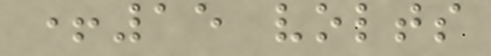+15 volts
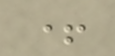+
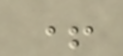+
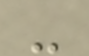-
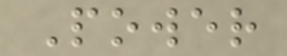Power
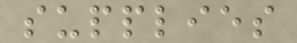supplies
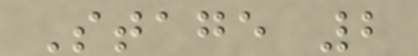Stage 2
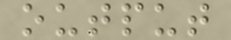output
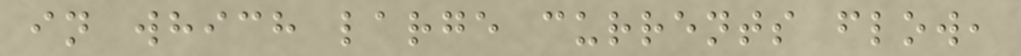in which large currents flow,
